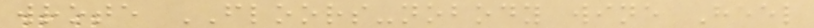wrote FLOORS-nobody wine Heel
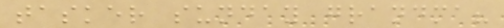tasker sunday grandma?
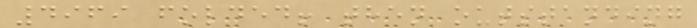4969 folded! then outstanding
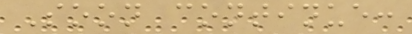Soon continue:
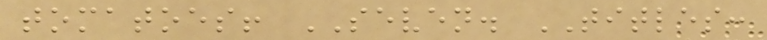tomatoes! SEVEN. TITLES:
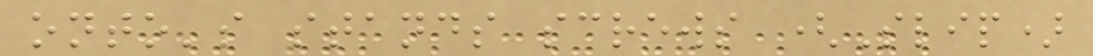onto's stands screws (Slip)
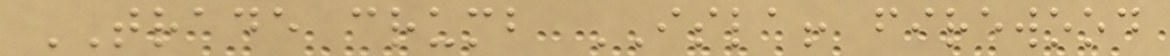TRADE crumb ISLA! firewood
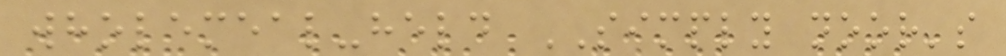wholemeal-held SIMPLY noor's
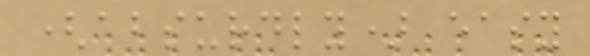(absurdly) easy
